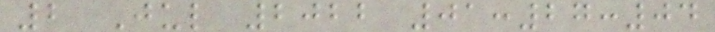2 Jul 2022 01:27:04
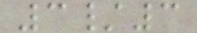3/3
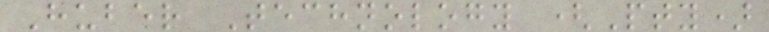Huber Technology (Pty)
